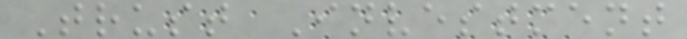Trust Investment
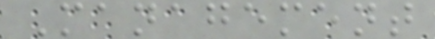Management
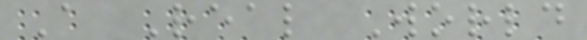A Real World
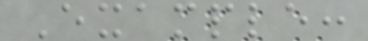Example:
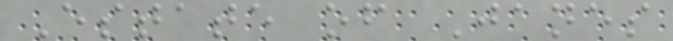Estate of Janes
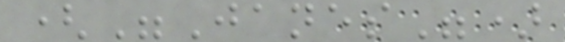("Janes")
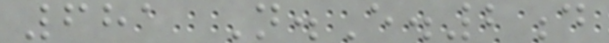681 N.E.2d
